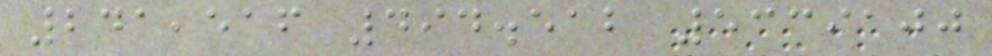241,516 494.512 5339100
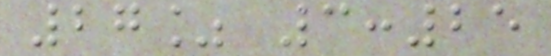27% 3:25
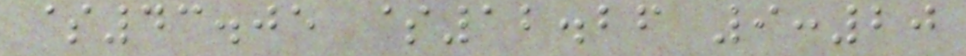$43.05 $12.26 9:20
